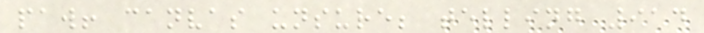paw! canvas unsure; telling 914
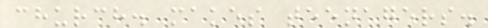church. makes teenagers.
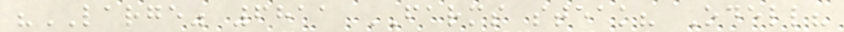"LARGE" 6811 FARMS steak? Odell?
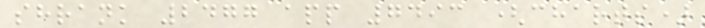shrank 2477 app 7493 (charts)
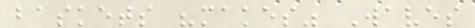baskets "makes" Waves
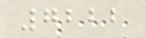7222
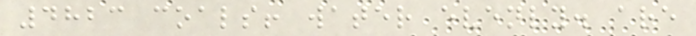4823 coals! water evenly. are
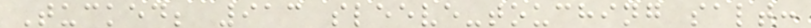Tucked; 913 sleeve-touching salt:
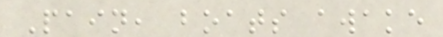Pain, boats awake
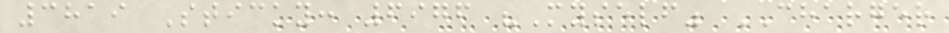3819 Sticky: 6976 "Myself" CHARGER
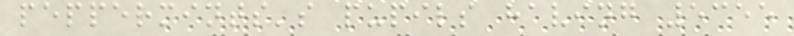peppermints's pupils having 5355
